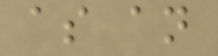as an
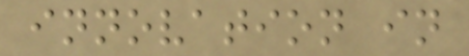innovation in
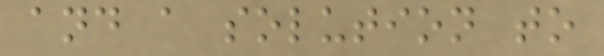and a solution to
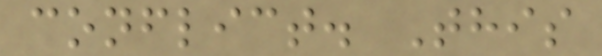conflict. This
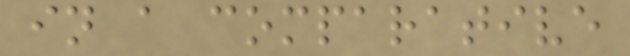in a comparative
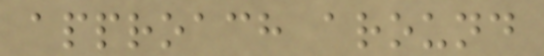approach around
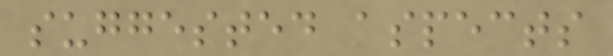suggested aspects
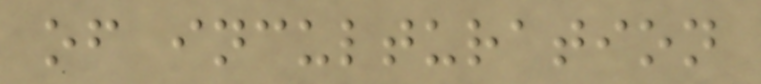of inculturation
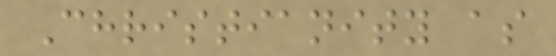Christianity as
